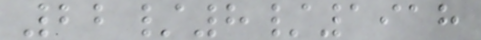22/8/1918
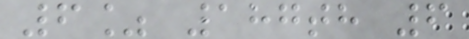6% 187th 6
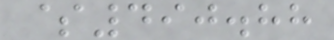$490.88
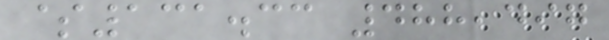$131.33 488,497
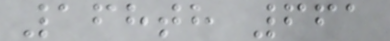168th 661
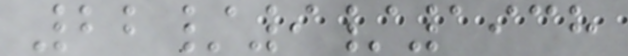22/9/1938
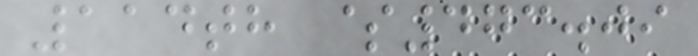114th $473.09
